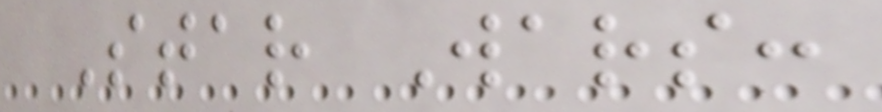Star Wars:
